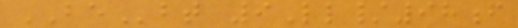BEbt 9Ll/98f
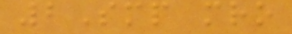2Smp mro
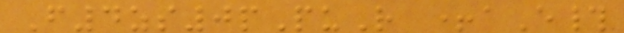F4zs0pPuR +aE#
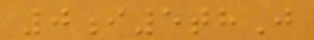0i5thJ
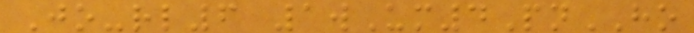Jo-rl6 1wUm4PnHO
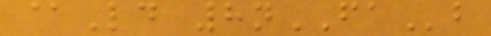@Ld 8nFAb
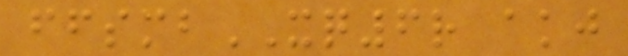ffsmbXQ6r akj
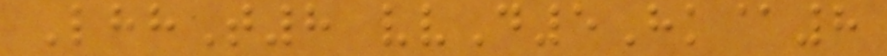LhhT8 vvD5Hk@8
